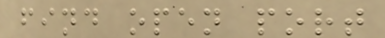find open port
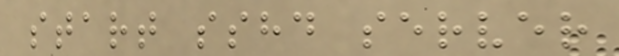start sshd server
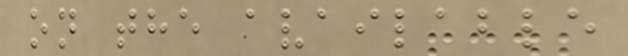on the available
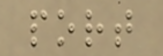port
